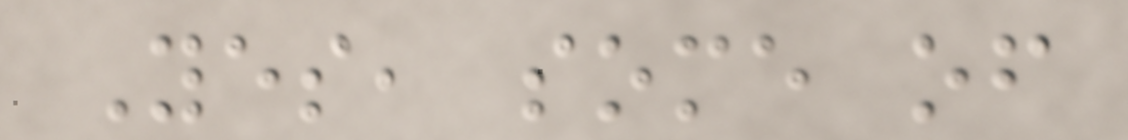Yes, some of
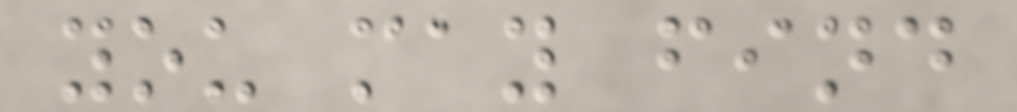you may find
